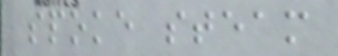spoke steam
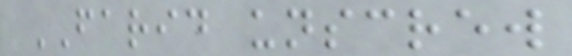FARID unscrew
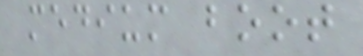medium boot
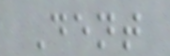Dent
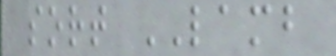sort LAMB
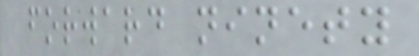forward ninety
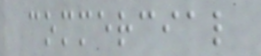commercial
